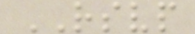RSVP
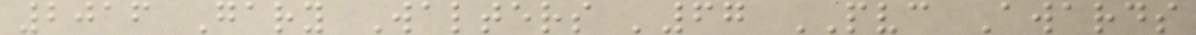2016 Gary Walters '67 PVC Awards
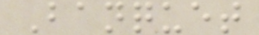Banquet
